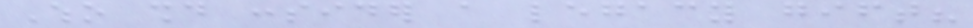Who should consider a legacy gift?
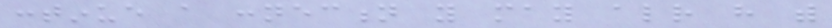continue a connection you may already have with
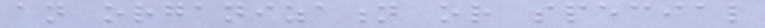an organization or special
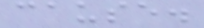cause.
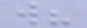will?
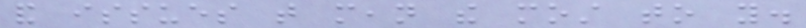and issues that mean the most to you.
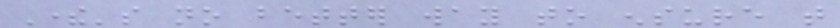There's no better way to ensure that
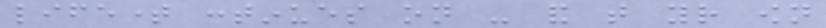lifetime continues on - and that your own
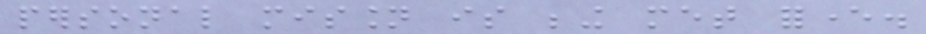personal mission is being met forever.
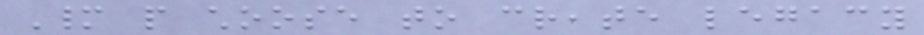Many people choose to create legacy
